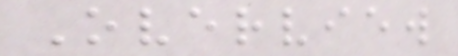Overview
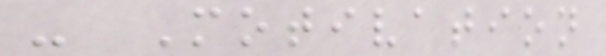- Motivation
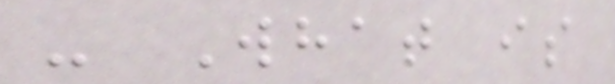- What is
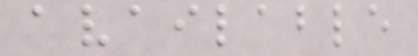available
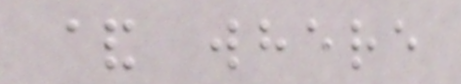& where
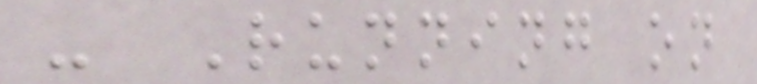- Running on
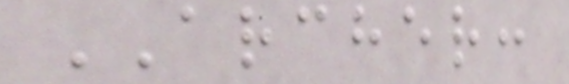ARCHER:
